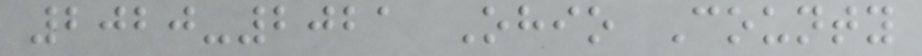2020-2021 Ohio County
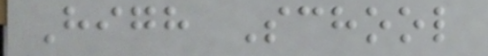High School
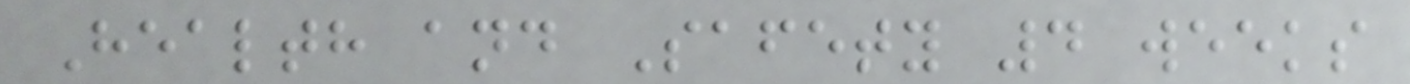Health and Safety 4 weeks
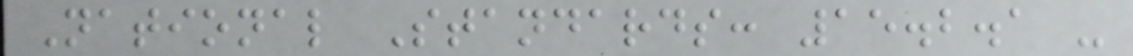National Standards: 15.2.1 -
